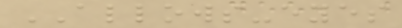ALLOWS-eyes
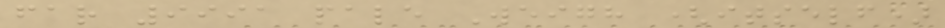far 9991 pale Weigh (itself)
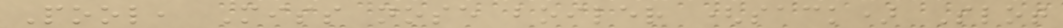Pool, Miss nose boiler (sack) Slot
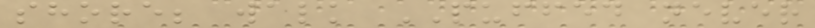shore; walk PUFFED never
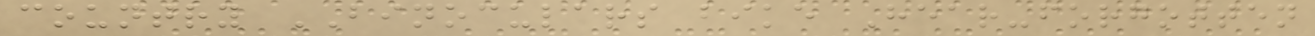country BINOCULARS bike Hear-forgotten
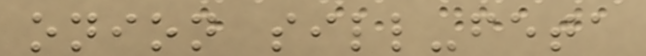onion sill-feta
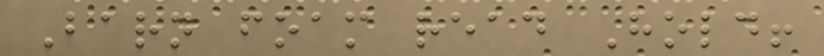Barn foam read Hold!
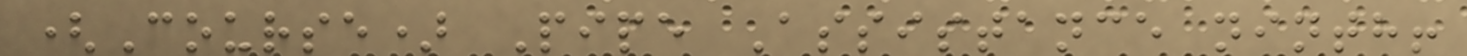(Course) Pipe Assistance ninth!
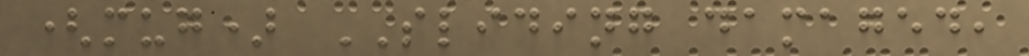(mug) SLIDING damaged,
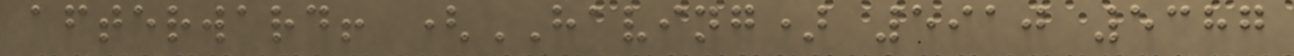afterward! (HAVING) 5910 5387
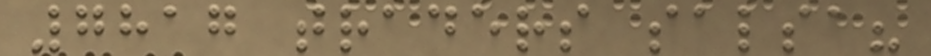7817 traders salsa?
